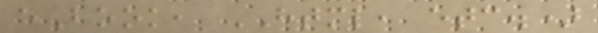eBook, HTML, etc.)
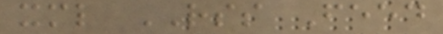xml RSS Feed
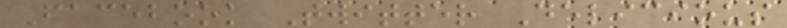Facebook Twitter Delicious
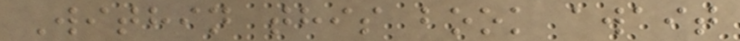Within this book await
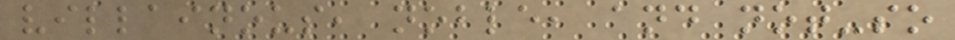villainous, noble, and not-so
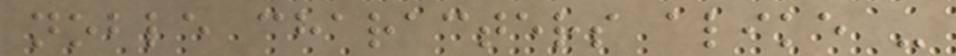noble characters alike -
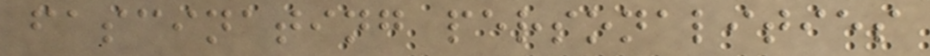fascinating personalities
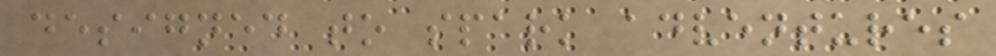designed to spark adventures
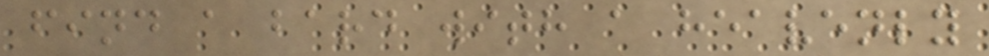find a bard with a heavenly
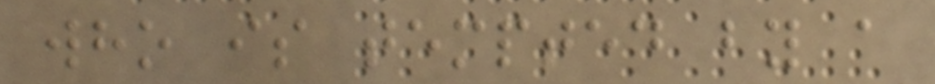who is tempted by a
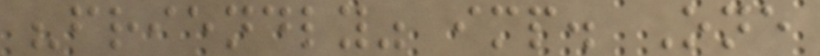"friendly" imp. One
